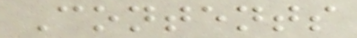Contents
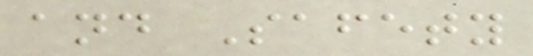and Safety
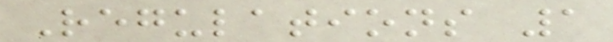Regulations 1
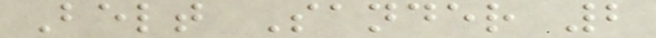Belt Sander 2
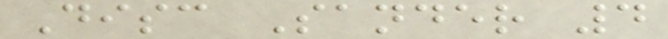Disc Sander 4
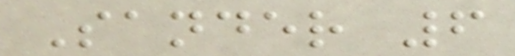Sander 6
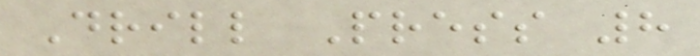Drill Press 8
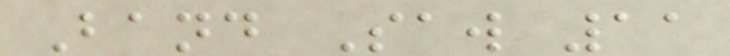Band Saw 11
